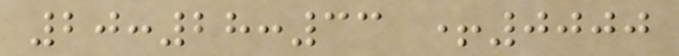20:28:33 +0000
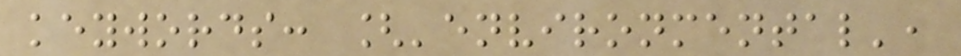keywords: ['environmental',
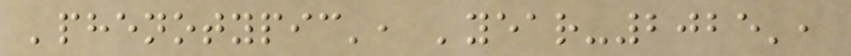'phenotypic', 'year-2025',
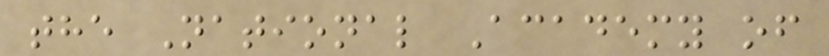the National Academy of
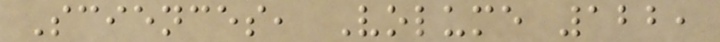Sciences, Volume 122,
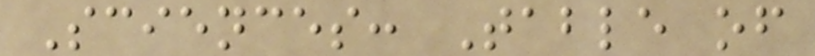Sciences: Table of
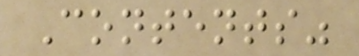Contents"
